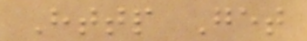Http Get
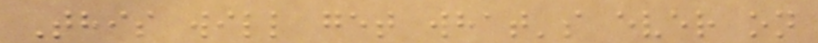This will get what's ever on
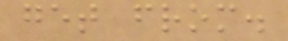get from.
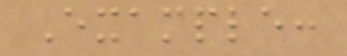Example:
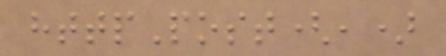httpPost(,)
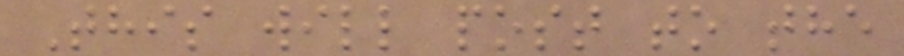This will post to the
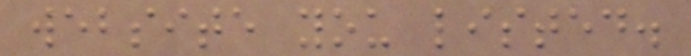website you listed.
